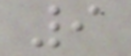9
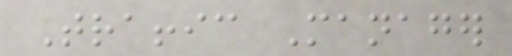Traffic Manager
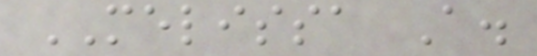MELISSA A.
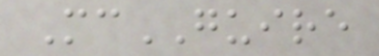McGUIRE
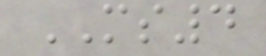MS4
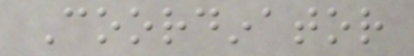Coordinator
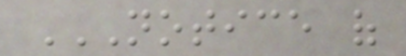NOTICE OF
